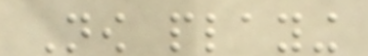Now playing
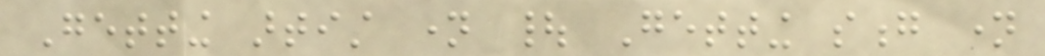Getting artist name | Getting song name
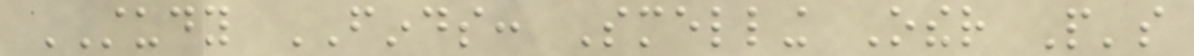STUDY FINDS: Smelling Other People's
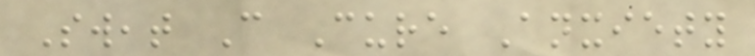Sweat Can Cure Anxiety
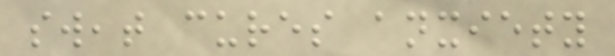sweat cures anxiety
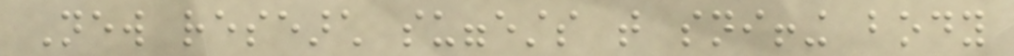New research suggests that sniffing body
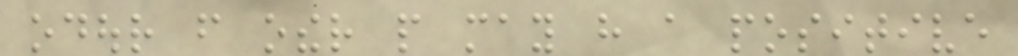odour from other people may have a positive
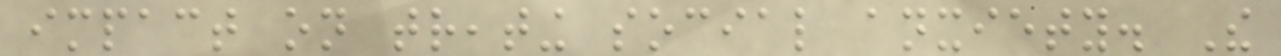impact on treating social anxiety. The
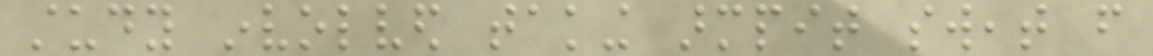study involved taking armpit sweat from
